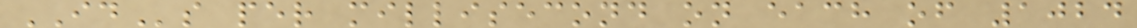IDs per millisecond on each of 1024
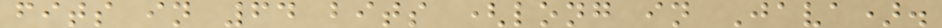fits in 64 bits (long in Java).
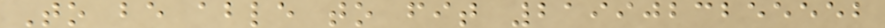To be able to fit 2199023255552
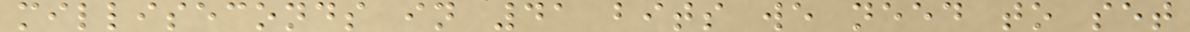milliseconds in 41 bits we need to set
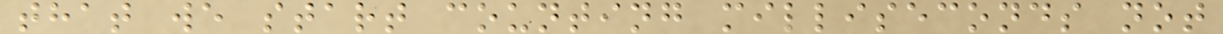that we start counting milliseconds not
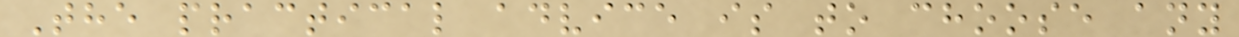The practical advice is to choose any
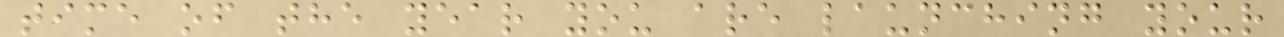time of the year you are launching your
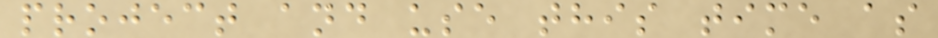project and use this time as
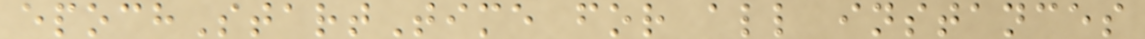epochStartTime for all instances
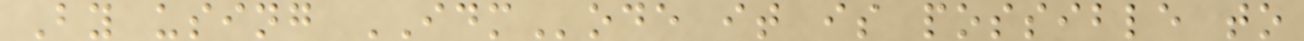By using IDMode it is possible to
